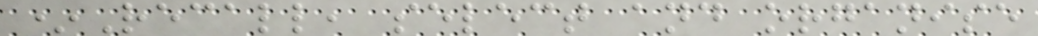*Recall, select and organise
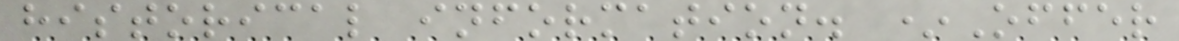historical information. *Offer
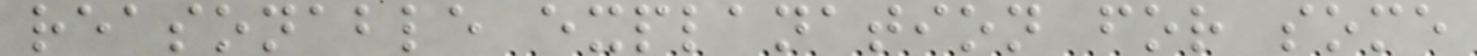reasonable explanation for some
